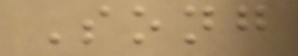Song
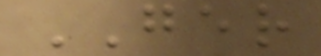GER
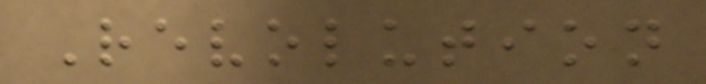Revolution
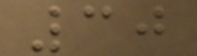30
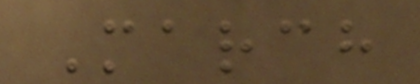March
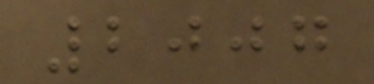2007
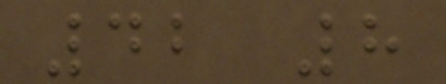42 8
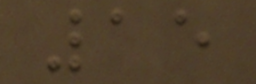15
